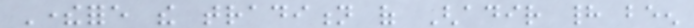Therefore the tradition of Ghadir had been
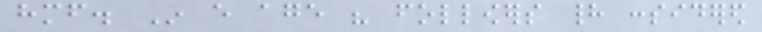himself. In every age his followers had considered
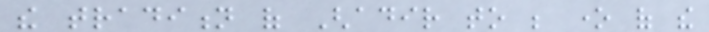the tradition of Ghadir to be one of the
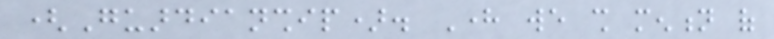(Guardianship). Here we shall mention of
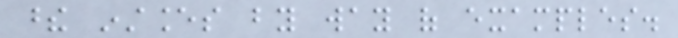these instances by way of examples.
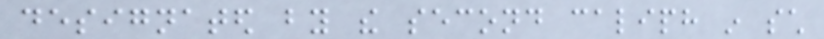designated by the second caliph in such
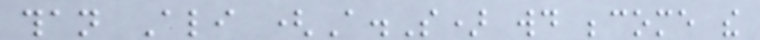than Ali (A.S) would become the
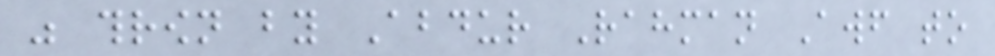was thrown by Abdur Rahman Awf to
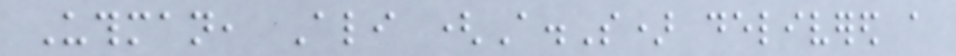Uthman, Ali (A.S) delivered a
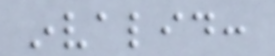invalid:
